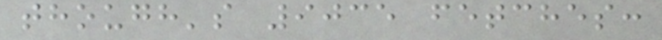though's 9035 fetches:
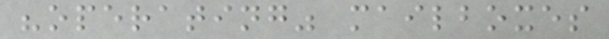"operating" mailboxes
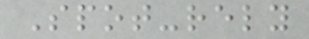Spot-rely
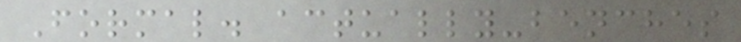Formal. actually-benches
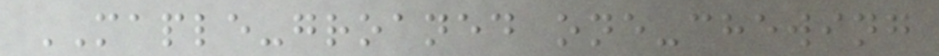MAPLE-groaned one-chewing
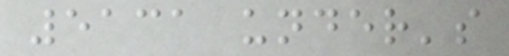5131 under's
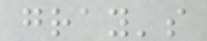gray's
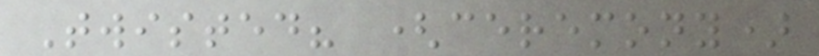Twisted? (ceremony)
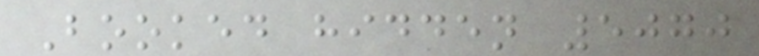Booked hidden 5070
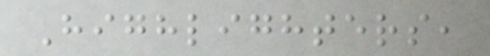Highlighters,
